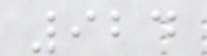924
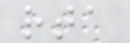rta
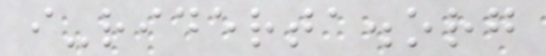i-riderta.org
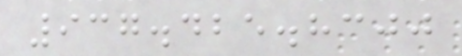937.425.8300
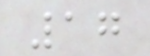17
